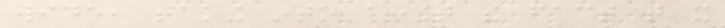wide, taking into account the fact that it
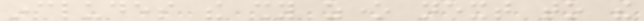includes the shy zone next to the
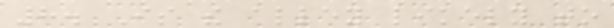8. Is the alley likely to
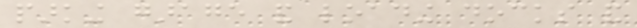parking garage and loading docks and
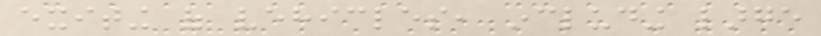exiting of vehicles, including large
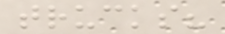trucks?
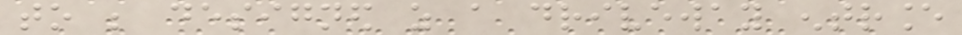to be designed as a driveway entrance
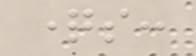questions:
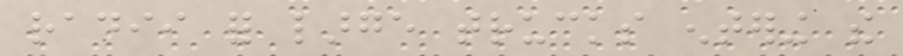radii for large trucks entering the
